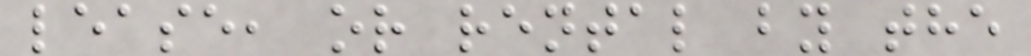lease, or rental by the
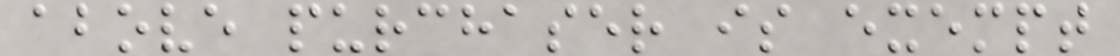above purchaser is exempt
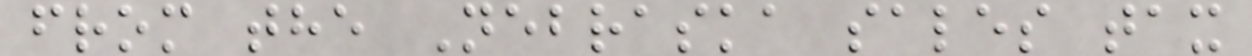from the Nebraska sales tax
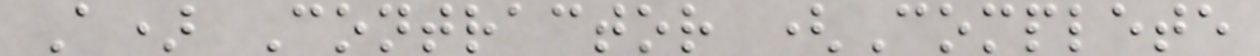A) Contractor (Complete
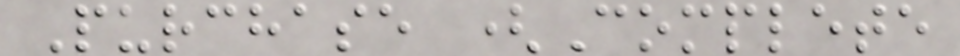Purchase (Complete
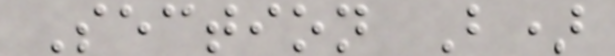Section B)
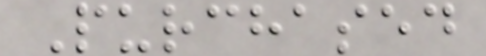Purchased
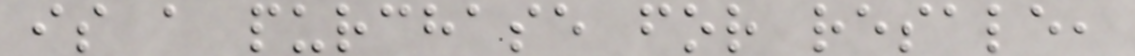is a purchase for resale,
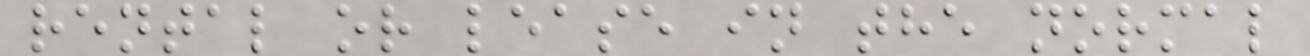rental or lease in the normal
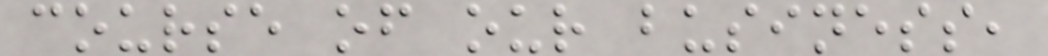course of our business,
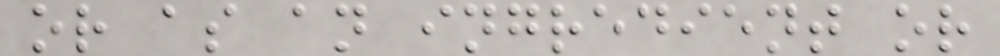or as an ingredient or
